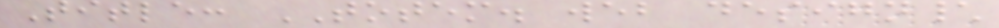Title: TOTEM. web design\
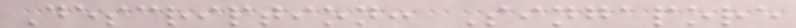Description: Singapore
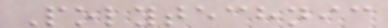Polytechnic
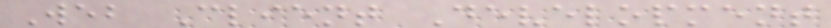Web Client Development
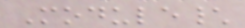Module\
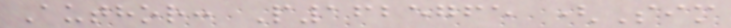Author: P1625765 (Sim
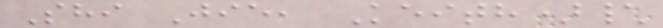Shi Jie, Keith)\
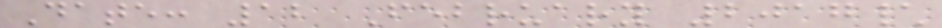Date: 12 February 2017\
